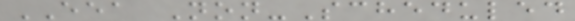EEA Non-Scheduled
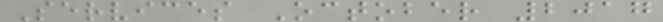Services October 2017
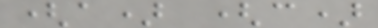(a) (c)
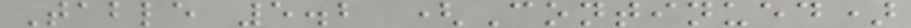Table 5.2 (Continued)
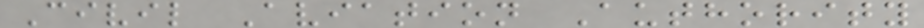Civil Aviation Authority
